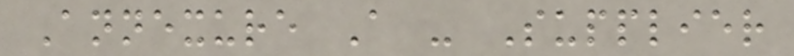Annexure A - Supplier
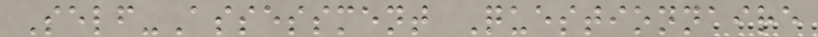Self-Assessment Questionnaire
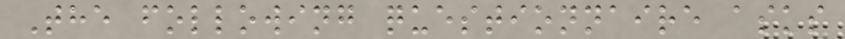The following questionnaire asks
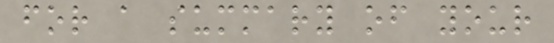for a summary of your
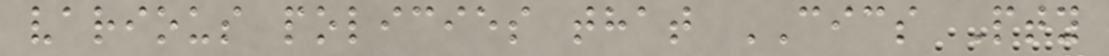various policies that CICS Pty
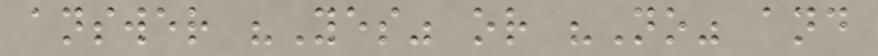answer "Yes" or "No" and
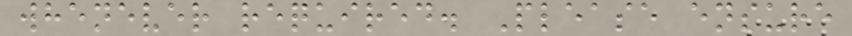whenever required. Please ensure
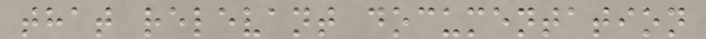that relevant documentation
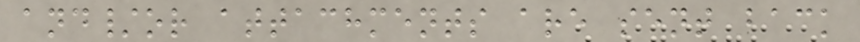and/or attachments are sent back
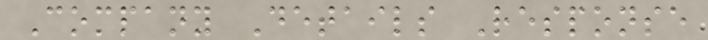Company Details Response
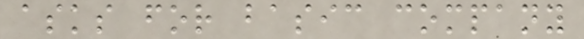asks for basic company
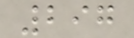297
